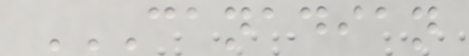CANADIAN
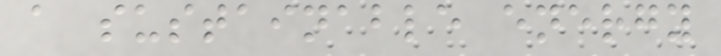a sustainable energy
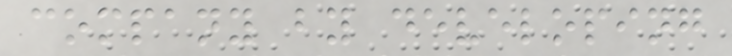company by developing
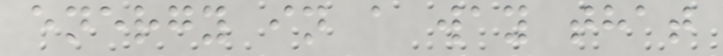energy in a way that
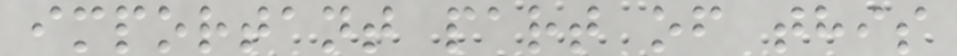important part of this
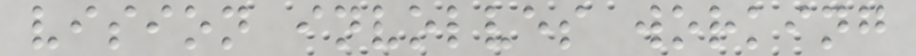vision involves working
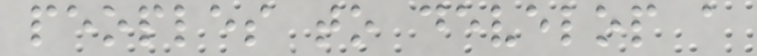peoples to develop a
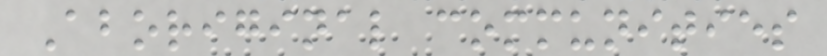Aboriginal communities
